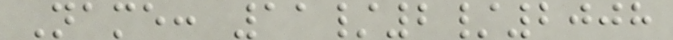Name: 11/2/2008
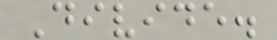Divide.
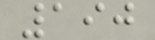190
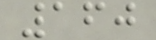160
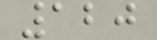120
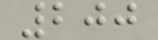200
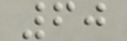60
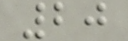20
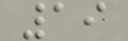19
